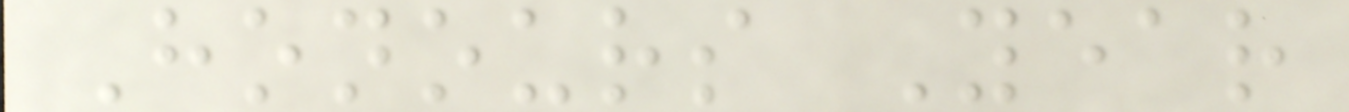Honours Year
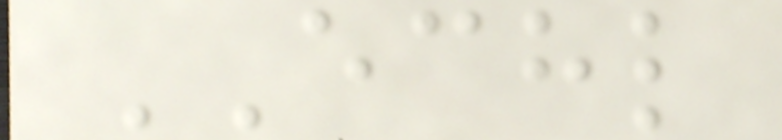ECHL
